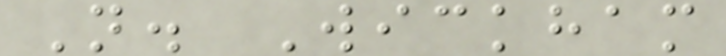N. Wickham
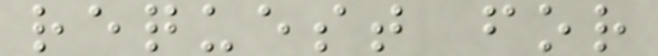request for
